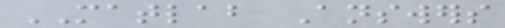MATLAB Answers
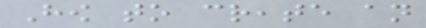How to create an
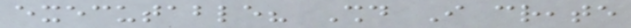executable? Should I create
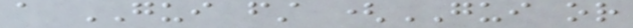a GUI first (GUI or
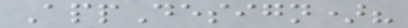AppDesign)?
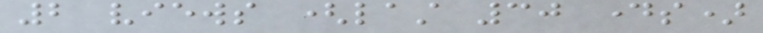2 views (last 30 days)
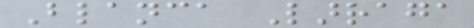Blanca Larraga
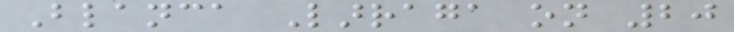Blanca Larraga on 20
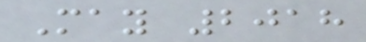May 2018
